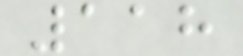118
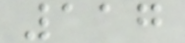117
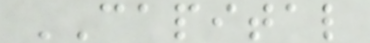CAPITAL
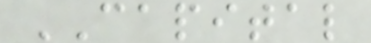CAPITAL
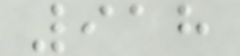918
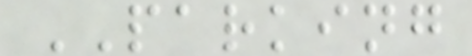PARKING
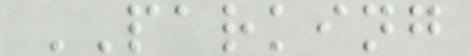PARKING
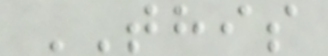THIS
